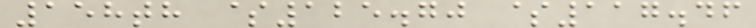158th $125.70 $117.46
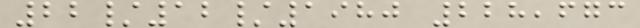22/12/1980 228,673
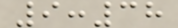9:38
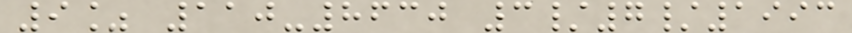9% 110-8630 3/7/1993
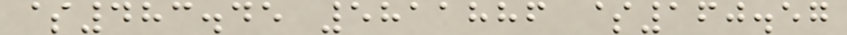$483.45 5811886 $160.57
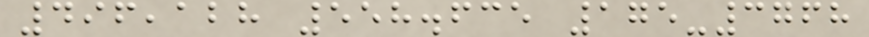496,128 558.635 175-3768
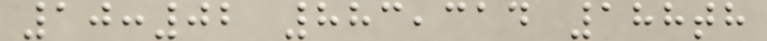10:02 883,314 188th
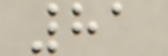81
